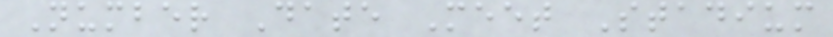Number Date Meet Stadium
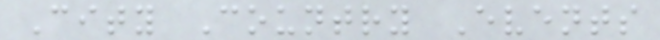City Country Events
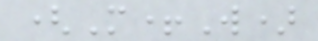(M+W)
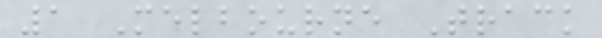1 Melbourne Track
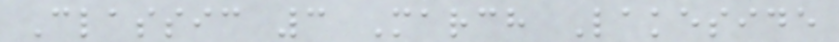Classic 3 March Lakeside
